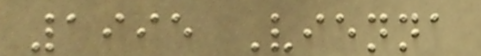1995 Vienna
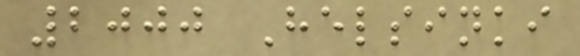2000 Helsinki
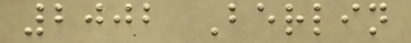2002 Berlin
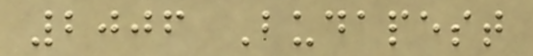2006 Budapest
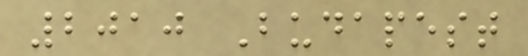2010 Budapest
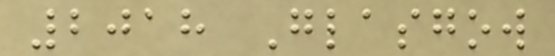2018 Glasgow
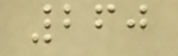260
